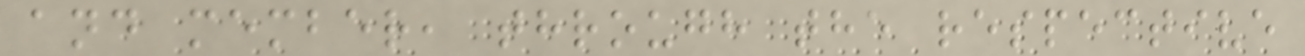and member, through the respective
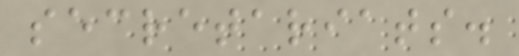secretariats.
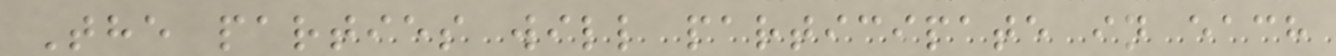The parties will participate in each
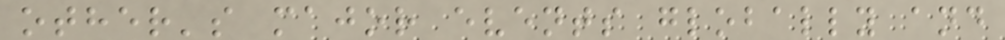other's major events globally and
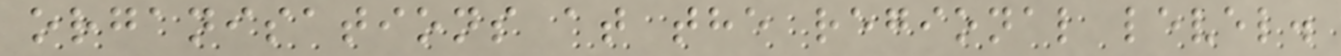organisations at the regional level.
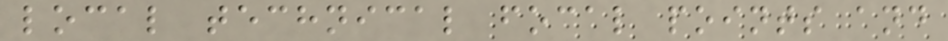local technical focal points and
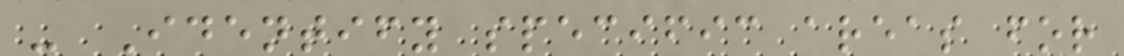- Identify specific areas for
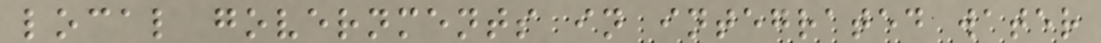local governments in integrated water
